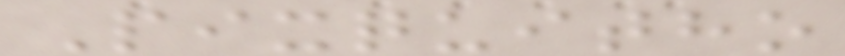Pixquitho
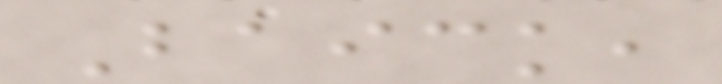Baick,
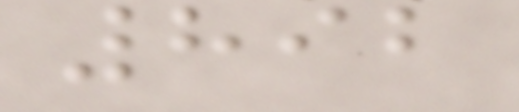892
